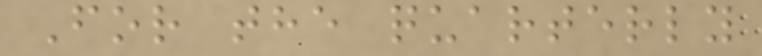For the quarterly
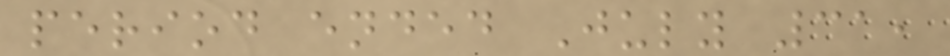period ended July 31,
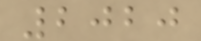2020
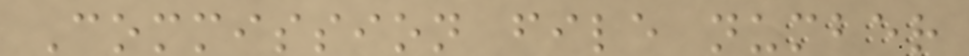Commission file number
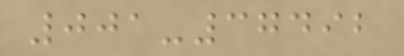001-37492
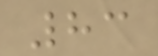83
